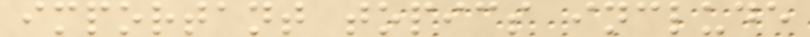important topics include
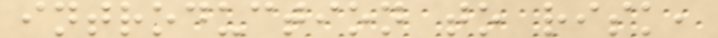introduction to risk,
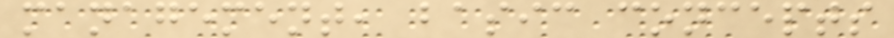management, basic concepts
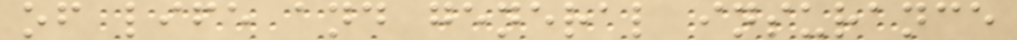of life and general insurance
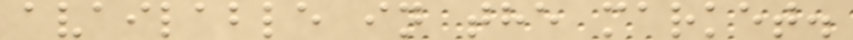available in the market.
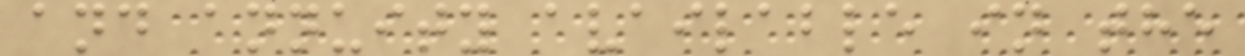and annuity available in the
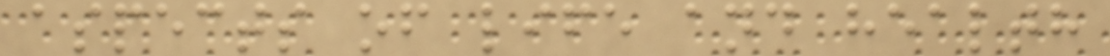aspects of life and health
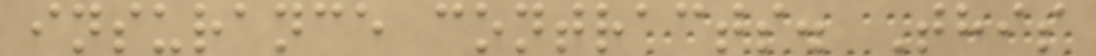insurance contracts. This
